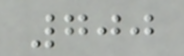700
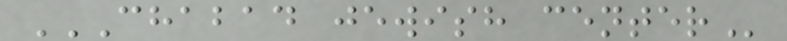CHABAD JEWISH CENTER
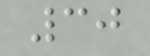30
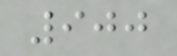900
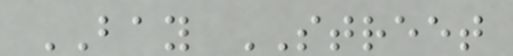BAY STREET
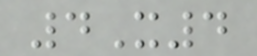4X4
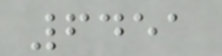6451
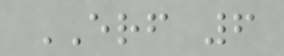ERF 6
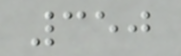350
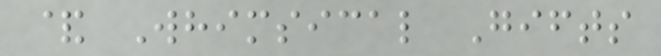& Whimsical Gifts
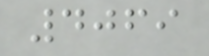4069
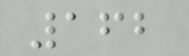162
